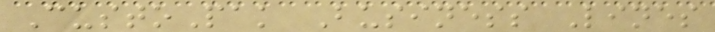CustoPak Business Lines
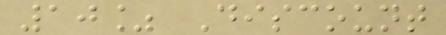10% Discount
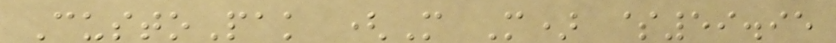CustoPak (M M) $59.95
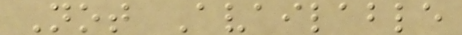Not Available
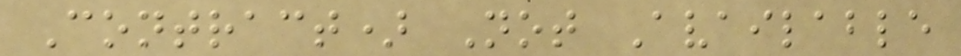Contract) Not Available
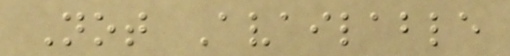Not Available
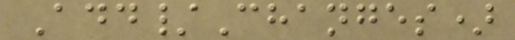Add/Changes)
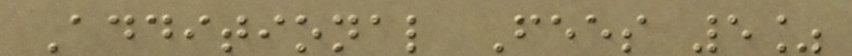Additional Fees 5%
